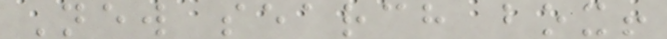New search box!
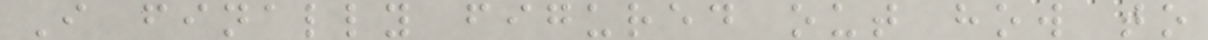I finally figured out how to
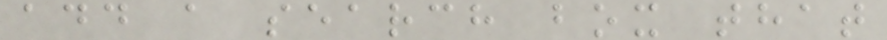add a search box that
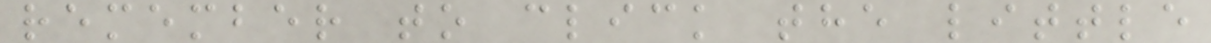remember to click the little
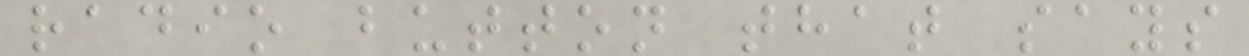radio button that says
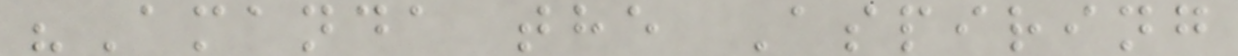"Amanda the Aspiring
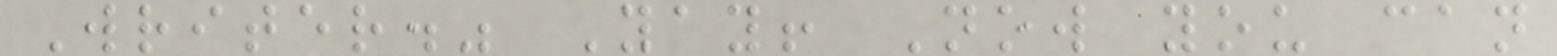Writer." Yay! Now you can
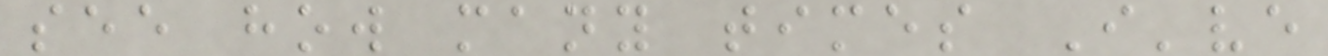see how many times I've
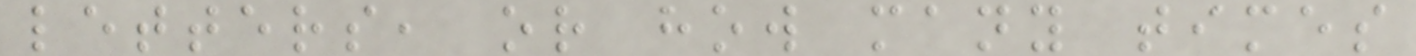letters, or how many times
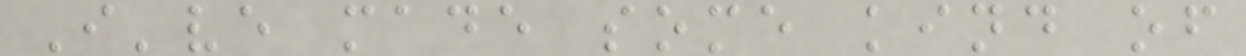I've made some kind of
